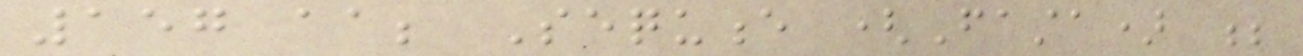157 aa; Sequence (Fasta) ;
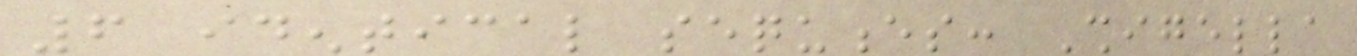6 identical sequences: Shigella
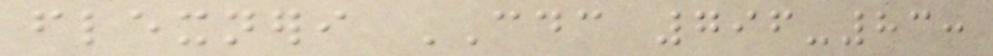flexneri CDC 796-83:
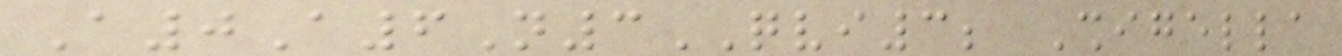A0A6N3QVI3; Shigella
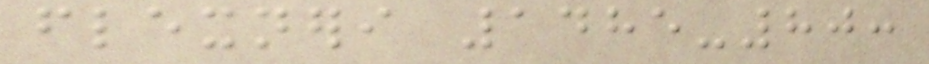flexneri 1485-80:
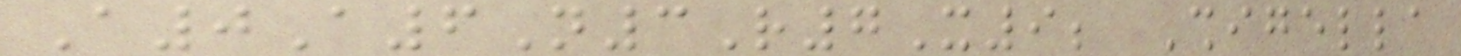A0A6N3R7X9; Shigella
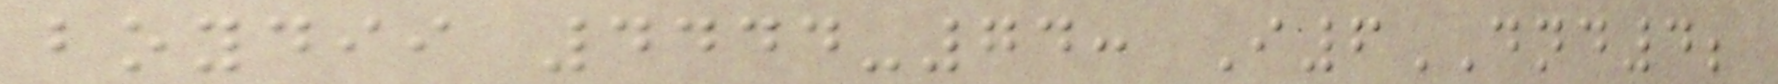boydii 4444-74: I6DND4;
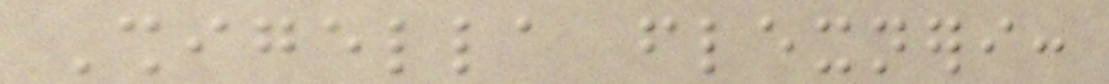Shigella flexneri:
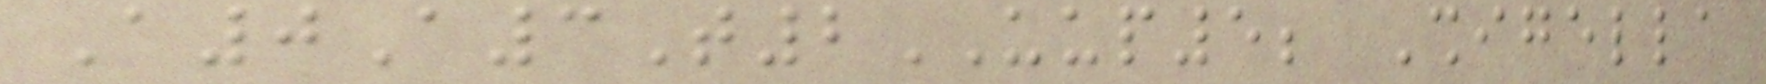A0A3T2UUP5; Shigella
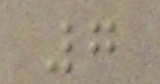7
